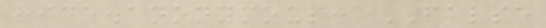hide.anonymous: FALSE
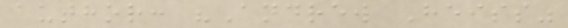author: "Andrew Heiss"
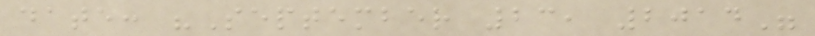date: "September 23, 2014"
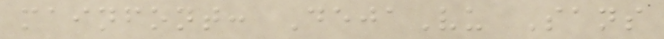mainfont: DejaVu Sans
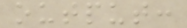output:
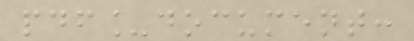pdf_document:
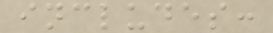includes:
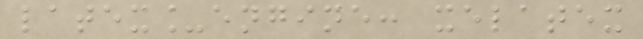latex_engine: xelatex
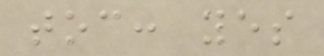toc: yes
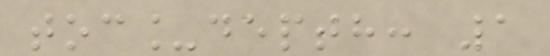toc_depth: 1
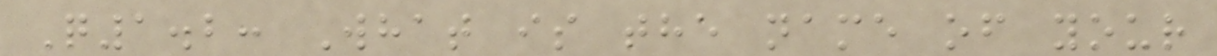Q1.2: What is the name of your
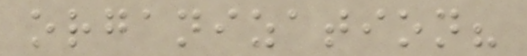organization?
